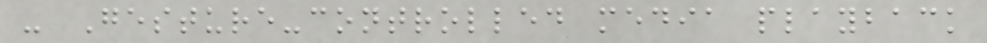- Gesture-controlled media playback
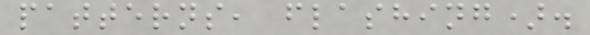patterns, flashing).
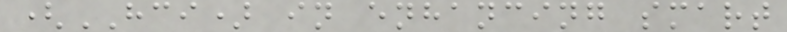(HCI) in enhancing smart
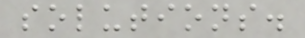solutions.
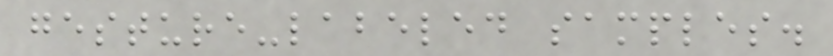gesture-labeled samples.
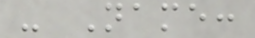- Name:
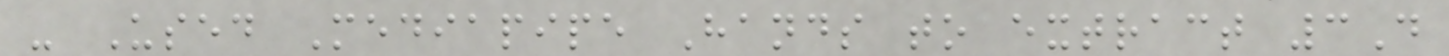- Used Mediapipe Hands to extract 3D
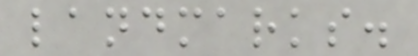landmarks.
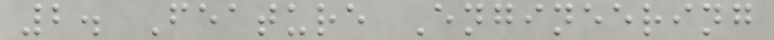2. Feature Engineering
